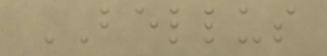BELLUS
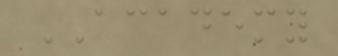ACADEMY
